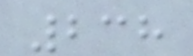238
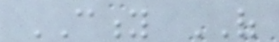CITY OF
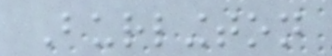Burlington
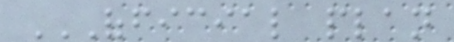OFFICIAL PLAN
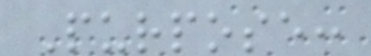Purpose:
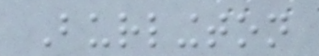Burlington
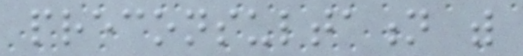preconsultation with
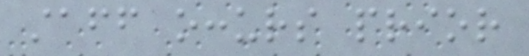staff occurs prior
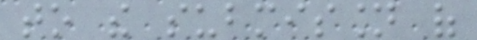to the submission of
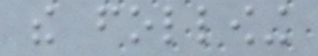the following
